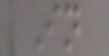In
